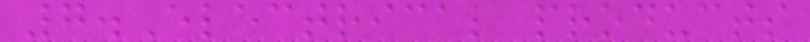7.Electrical products
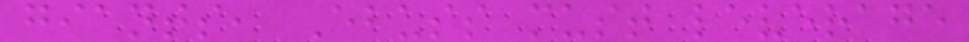giants, Ebuss must leverage
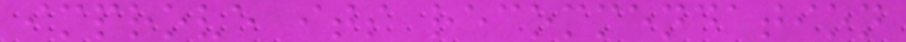improve its recommendation
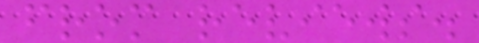from reviews.
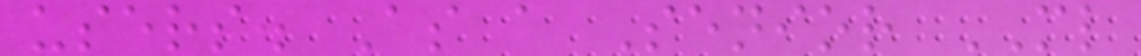users. As a Senior ML
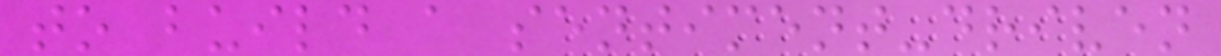to build a sentiment-driven
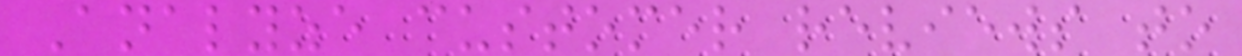Analyze customer reviews to
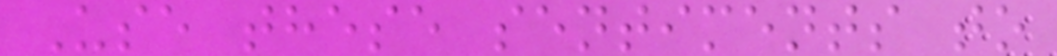Use these sentiments to
